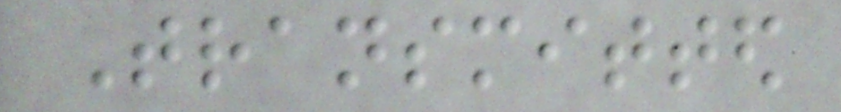Transmitted
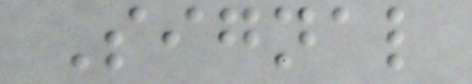Signal
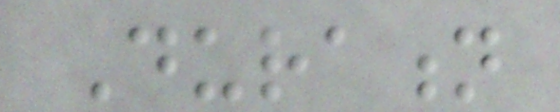Duration
